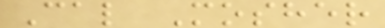Cal Mosher
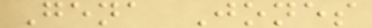Gena Jones
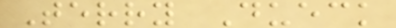Terry Dueck
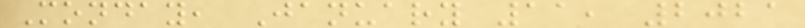Monday, January 11, 2021
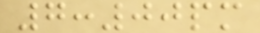7:00pm
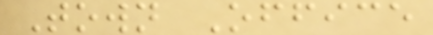Town Office
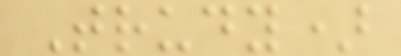Trudy)
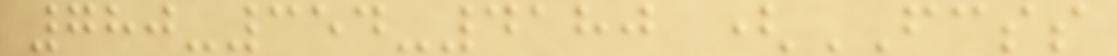780-354-4180 (FCSS
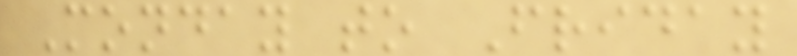Monday to Friday
